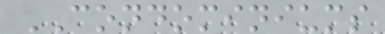CONDOMINIUMS
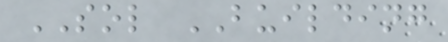SOL BUILDING
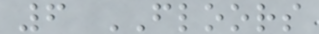6 FLOORS
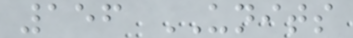156 UNITS
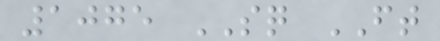1075 SQ FT
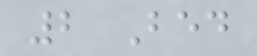2 Bed
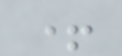+
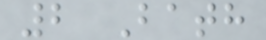2 Bath
